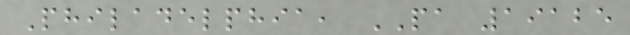Philadelphia, PA 19125
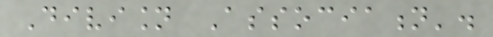Division Association'.
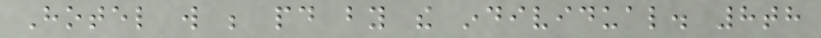Hotel will be paid by the individual. 8th
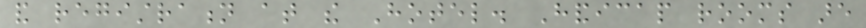and registration at the Hotel. Handicap rooms are
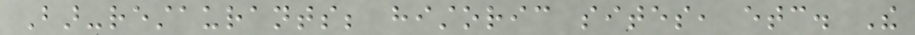Bar-restaurants; historic sites, etc. The
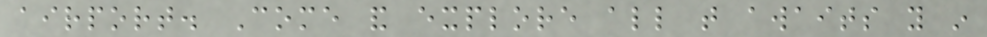airport. Come and explore all that awaits you in
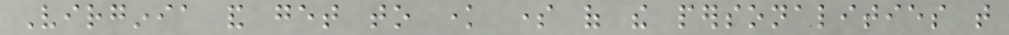Virginia and get to know some of the personalities that
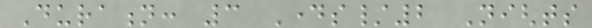Duration: 3 Days/2 Nights
